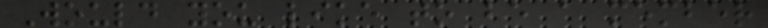Would you like to be a member
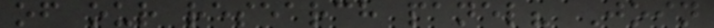of our research panel? Join
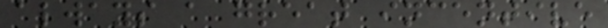always a great incentive
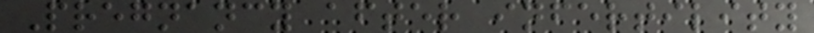Pregnancy after infertility
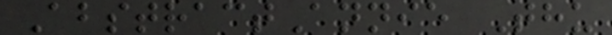AbstractAnnie Thu
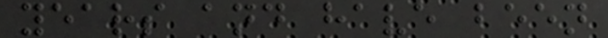years and have been
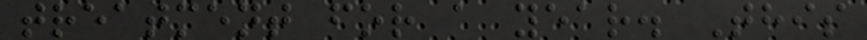treatment for a year. This
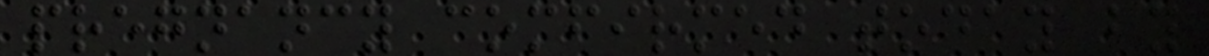pregnancy comfirmed today by
